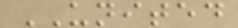UNITED
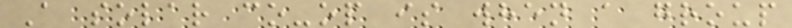A solar co-op is when a group
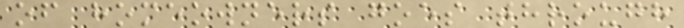of homeowners goes through
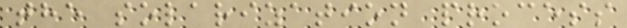the solarization process
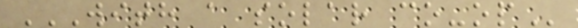WITH A SOLAR CO-OP
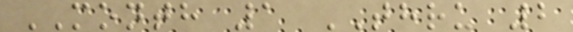MONTH 1 THRU 2
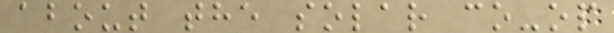about the solar co-op
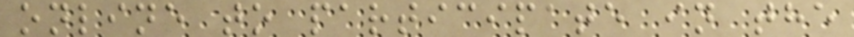online to participate in the
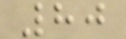80
